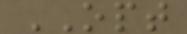OPT
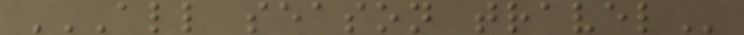ALL SEASON TRAVEL
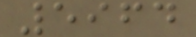5964
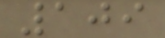109
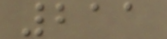211
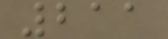211
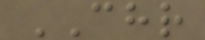CHR
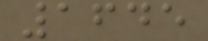1645
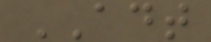ADT
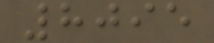8095
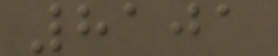8101
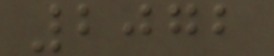2072
